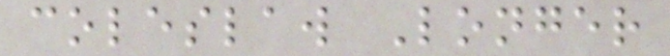coleslaw Longer
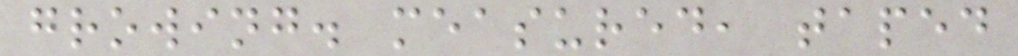growing. measured, taped
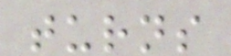turns
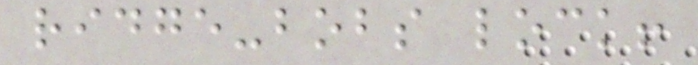ridge-bobs lock!
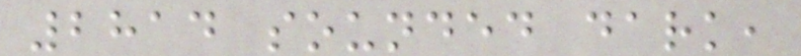2814 sounded dark,
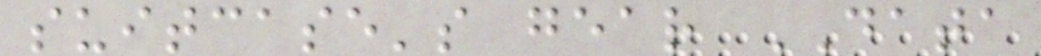suitcase's gear DATA
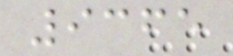9365
